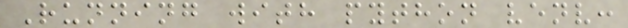Running with python venv:
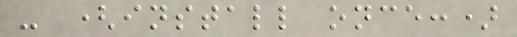- (install once:)
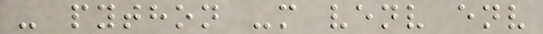- python -m venv env
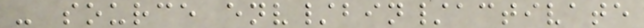- source env/bin/activate
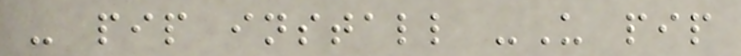- pip install -U pip
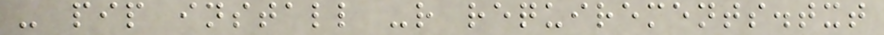- pip install -r requirements.txt
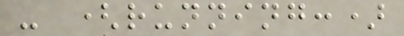- (running:)
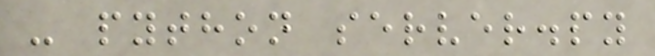- python server.py
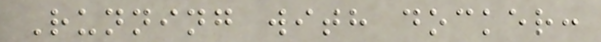Running with docker:
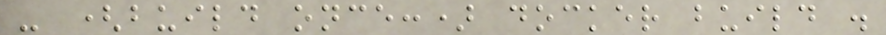- (build once:) docker build .
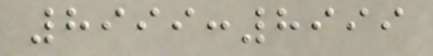8999:8999
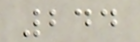244
